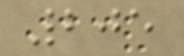205
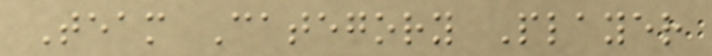Team Category Player
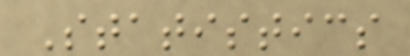Statistics
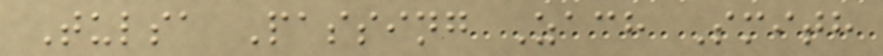Tulsa Passing Zach Smith
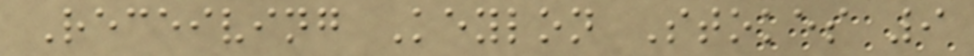Receiving Keylon Stokes 9
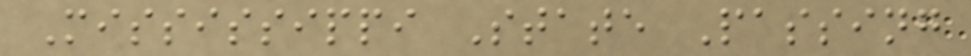Mississippi State Passing
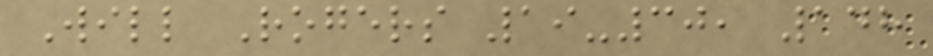Will Rogers 19-30, 148
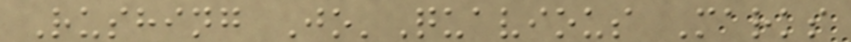Rushing Jo'Quavious Marks
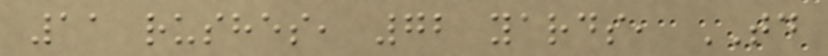11 rushes, 72 yards, TD
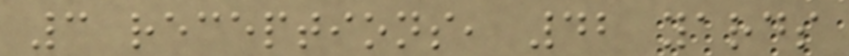3 receptions, 42 yards
